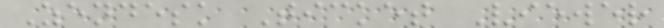Zendesk Ticket Viewer
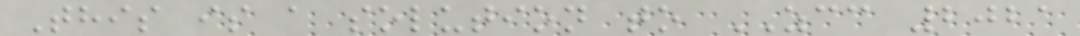This is a solution to ZCC 2021
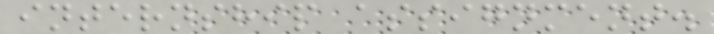internship assignment.
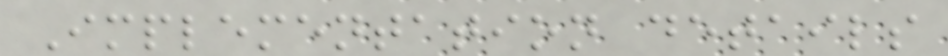Implementation details
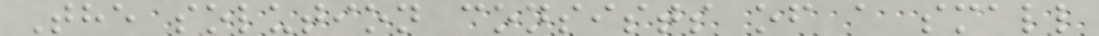The solution consists of a small
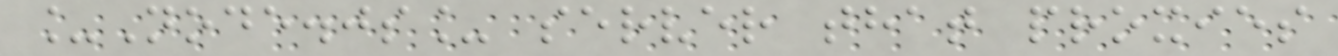_Node.js_ server that proxies
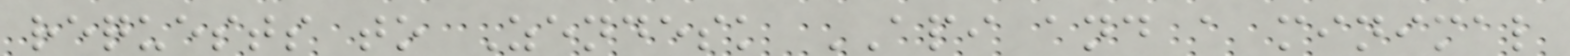requests to Zendesk API and a minimal
